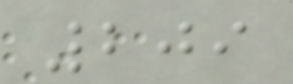209
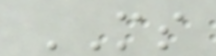MS
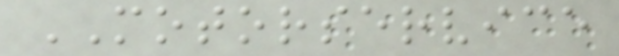MOTORSERVICE
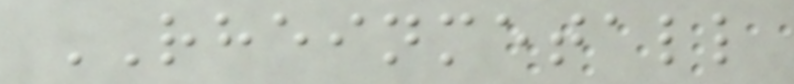RHEINMETALL
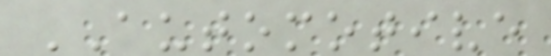AUTOMOTIVE
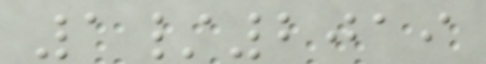1/2019
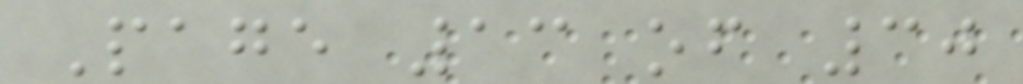Page 13 of 30
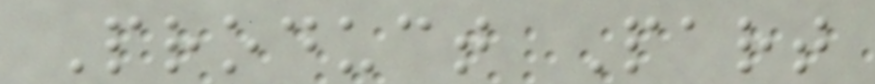Product Part
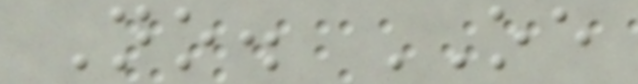No. OE
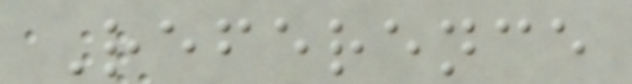Reference
